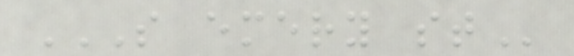S EMERY ST
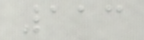113
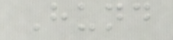Hund
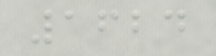1624
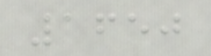1650
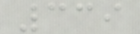339
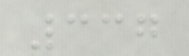337
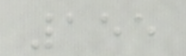155
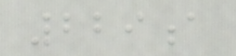229a
